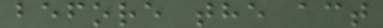before the act
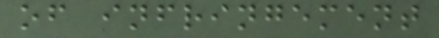of infringement
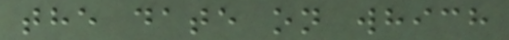the date on which
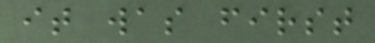it was first
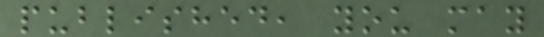published, you may
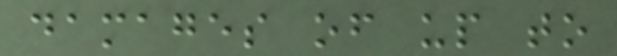damages of up to
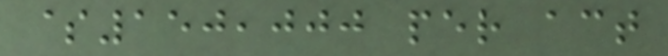$150,000 per act
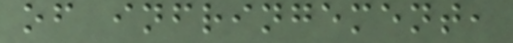of infringement,
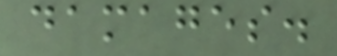damages.
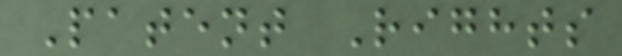Patent Rights
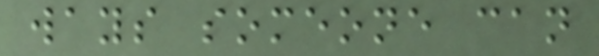ways someone can
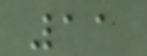11
